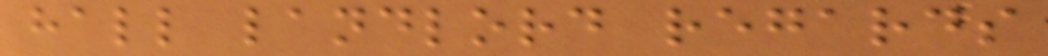hall landlord regards
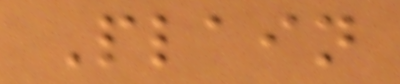Plain
